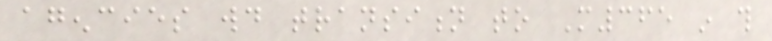agencies would transition to M365 in this
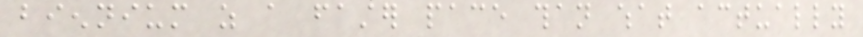biennium as a faster pace than what actually
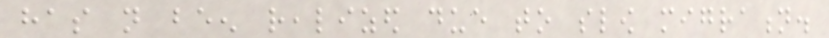has not been realized due to slow migration.
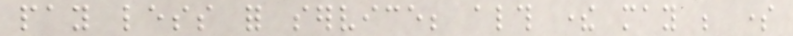pay less for service; although there may be some
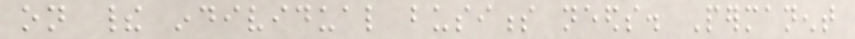on their individual business needs. Permanent
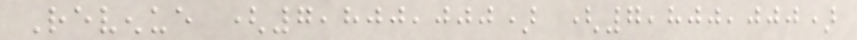Revenue (7,800,000) (7,800,000)
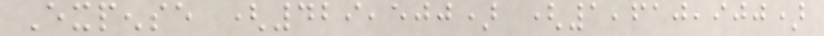Expense (429,500) (1,610,900)
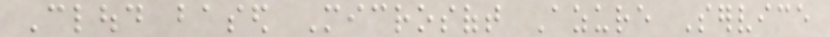Cloud based Microsoft Azure Service
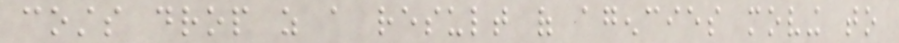costs drop as a result of agencies moving to
